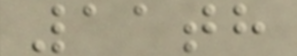11th
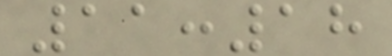11:18
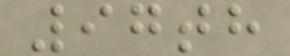97th
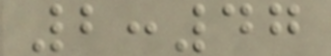2:47
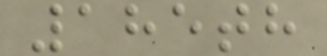185th
